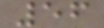56
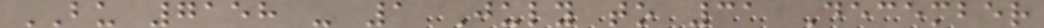BU 7158 - 1 July to 31 December
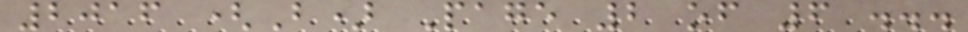2016 (B) Page 2 of 6 ...
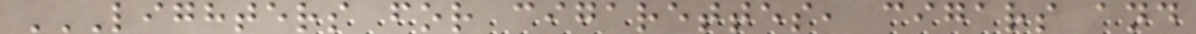LIGHTERS FOR CIGARETTES, CIGARS AND
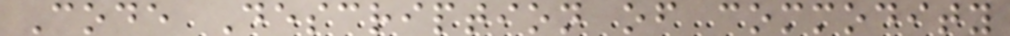Code Description of commodity
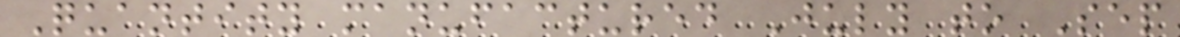Quantity manufactured July to Sep
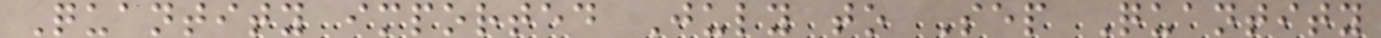Quantity imported July to Sep Quantity
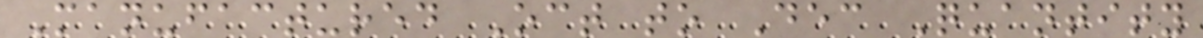Manufactured Oct to Dec Quantity
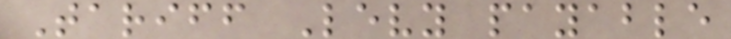Tariff Levy payable
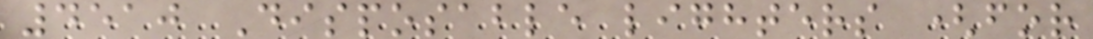4510 Disposable lighters (for
